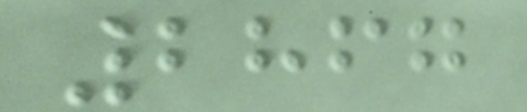2867
